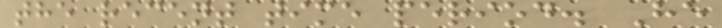the recent time period. He
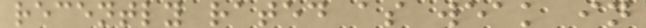recently rated as weak in
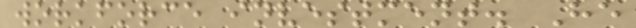workforce investment. He
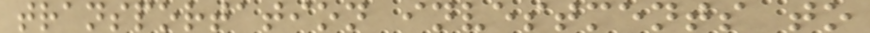transportation investments to
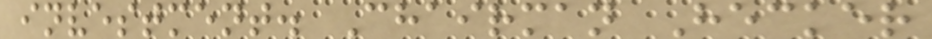investment. Chairman Hecker
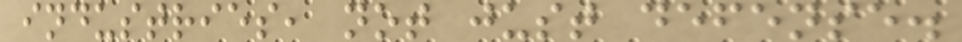industries, not just defense.
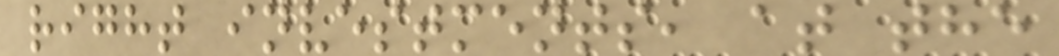right investments, at the
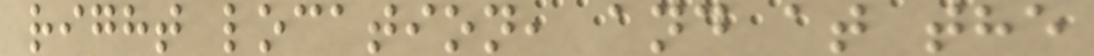right location, and at the
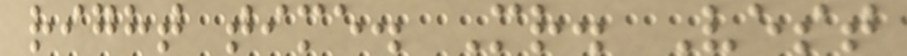right time. Mr. Vest
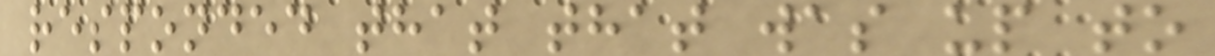responded that that was up to
